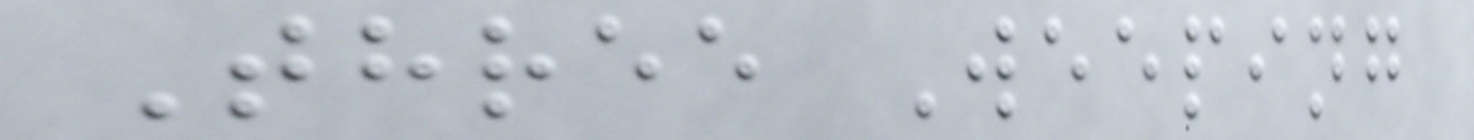Three Weeping
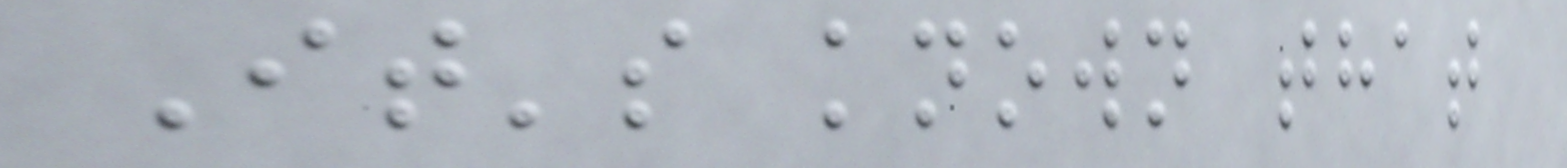It's known that
